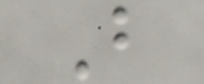B
